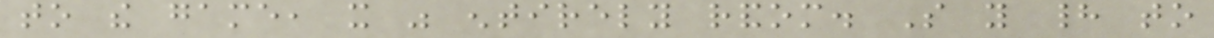to the game, it was entirely random. So you had to
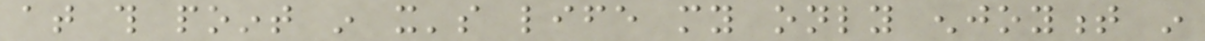at this point in it's life my only enjoyment in
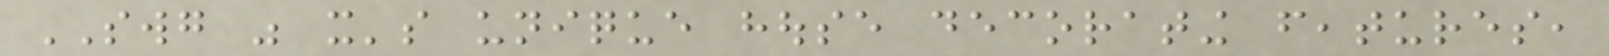SWG was it's unique house decorating features,
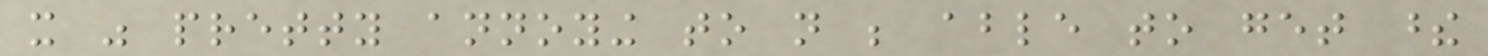it was pretty annoying to not be able to get these
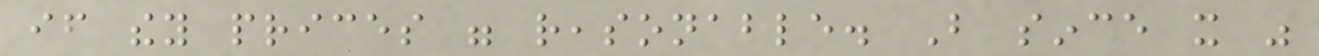if they prices were reasonable. But since it was
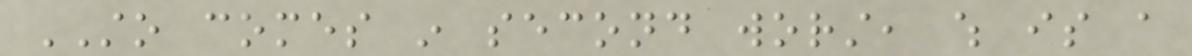STO comes in second worst, which is a
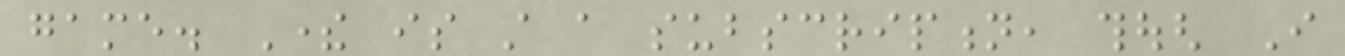game. There is still a subscription, though I
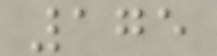175
